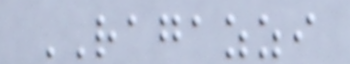RAGAZZI
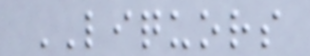LIQUORS
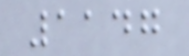1147
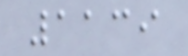1139
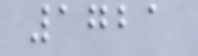1721
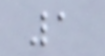1
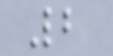2
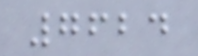7624
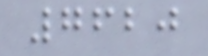7620
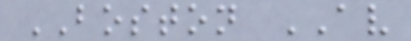BOSTON AV
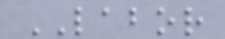LABOR
